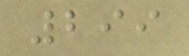299
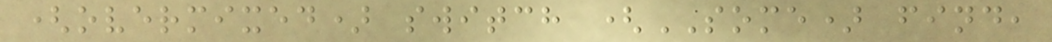(overmixed) switch (SOME) find,
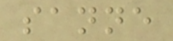sanne
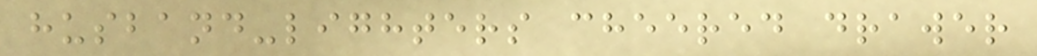husband-lighters cheered drawer
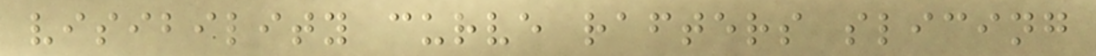visibility curve rafters slicing
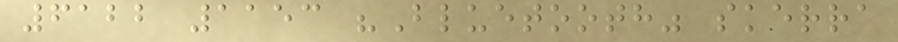6122 1153 "Bluetooth" skerra
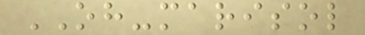OH-marisol
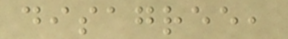disagree,
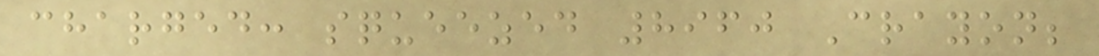charged: squeezed 8960 Crayon;
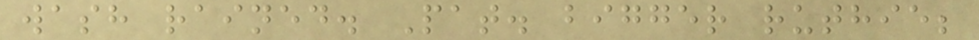wash rained. Pat. bigger ruthie;
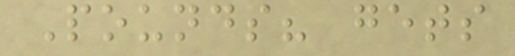Pounds? gets
